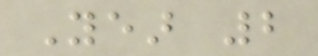Year 2
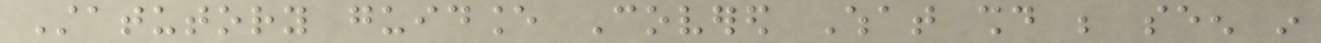Statutory guidance Covered What should be seen in
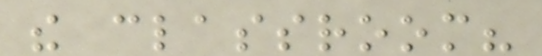the classroom?
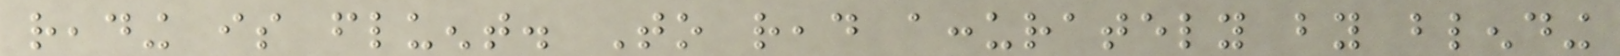reading is fluent. To read accurately by blending
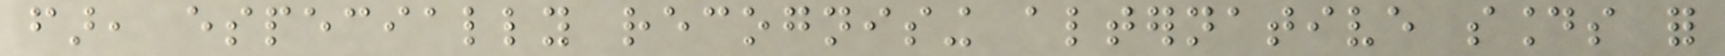far, especially recognising alternative sounds for
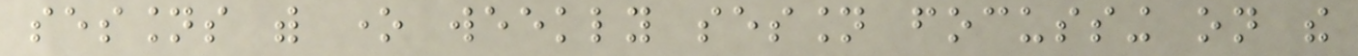sessions with one weekly session focussing on the
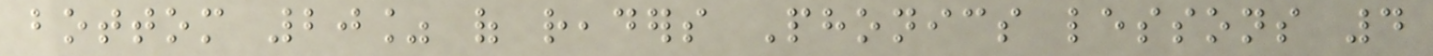bottom 20% of readers Phonics lessons 4
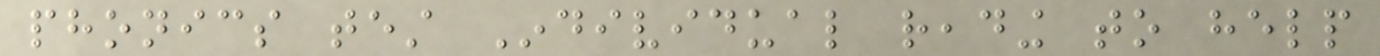phonics test Individual reading to help
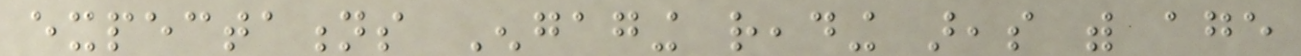expectations Engaging reading areas with age
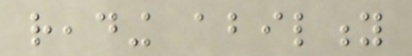reading ability
